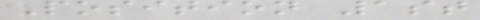Position 1st
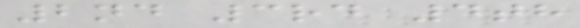2nd 3rd 4th
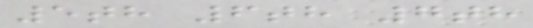5th 6th 7th
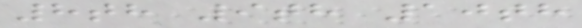8th 9th 10th
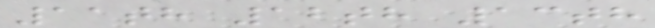11th 12th 13th
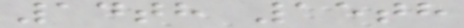14th 15th
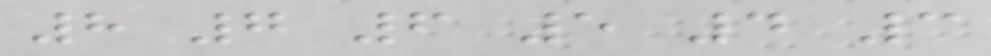8 7 6 5 4 3
